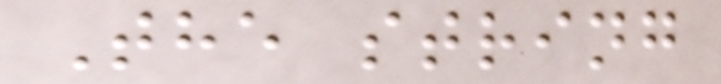The string
